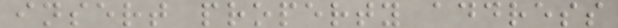insert property address
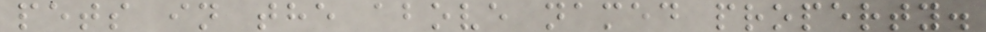pets in the above named property.
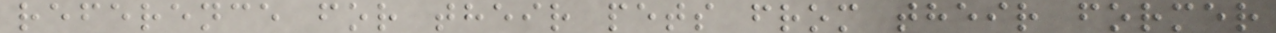reference for their pets from their former
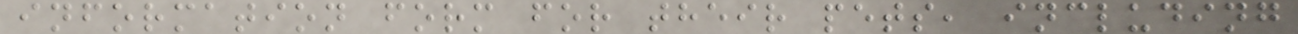information form for their pets, including
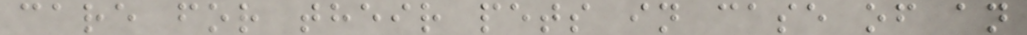care for their pets in case of an
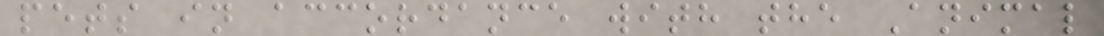pets in accordance with the Animal
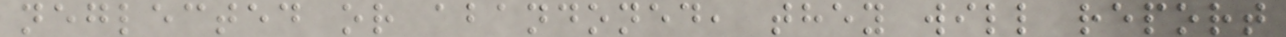neglected or abandoned, they will report
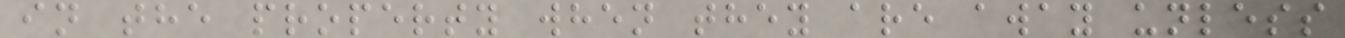in the property when they are away unless
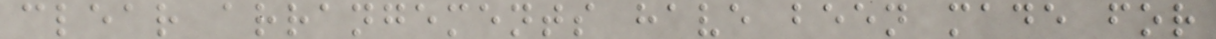clear arrangements have been made for
